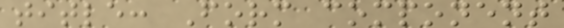title: Form component
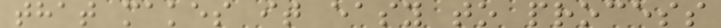that makes it easy to process
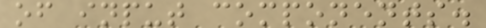of input components.
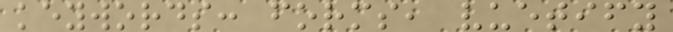keywords: forms, vuetify
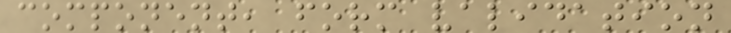component, form validation
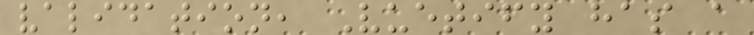validation, Vuetify has a
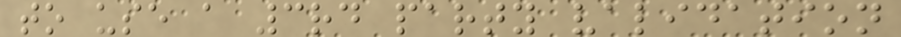to use a 3rd party validation
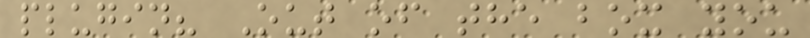plugin? Out of the box you
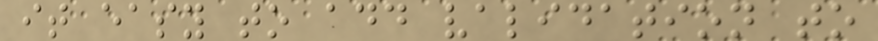it easy to add validation to
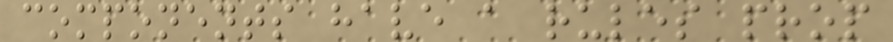components have a rules prop
